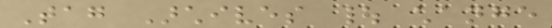Tag Archives | change
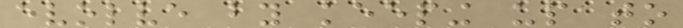evolve by keeping up to
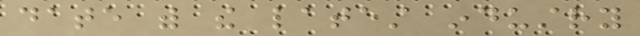date with the latest industry
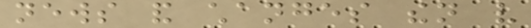news and changes then very
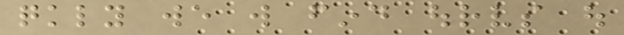quickly we will find ourselves out
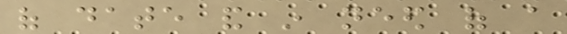of date and in need of a
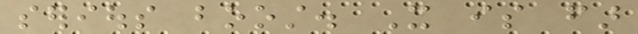serious boost. It is far
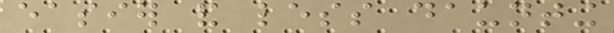easier and less daunting
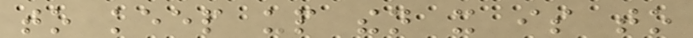to keep up then it is to
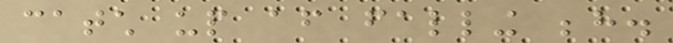catch up after falling behind.
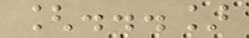[...]
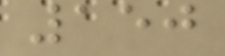150
